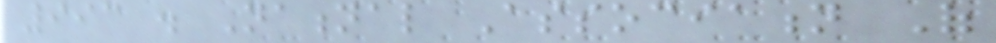993 . National Association Of
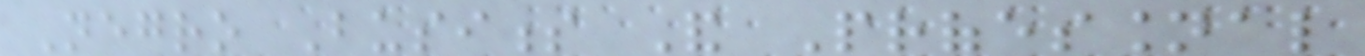Negro Business And Professional
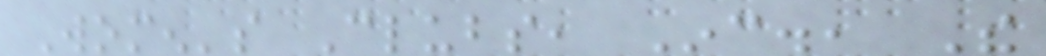Women's Clubs, Inc., The
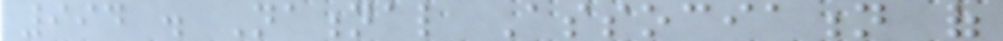994 . National Association of
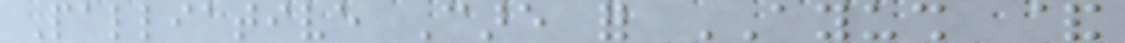Palliative Care for AYUSH &
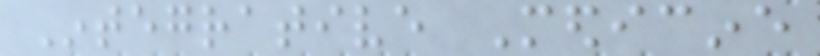Integrative Medicine
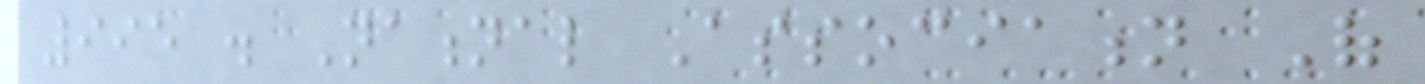995 . National Association Of
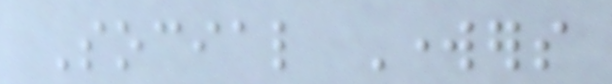Social Workers
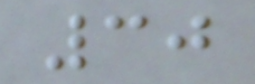30
